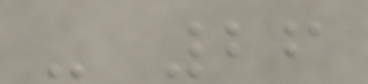- 26
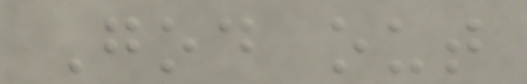God out
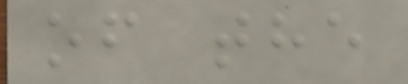of the
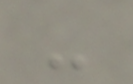-
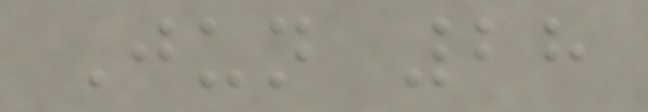Jun 28
